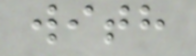with
